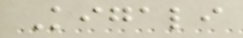Kigali
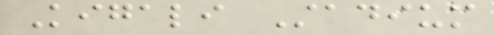Kigali Stadium
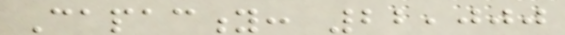Capacity: 22,000
